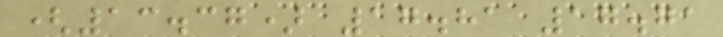(13.37) 17.81 17.71
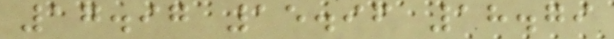17.97 15.96 18.79
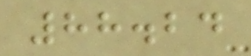88.24
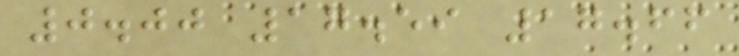0.00 17.59 17.66
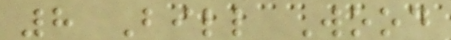8 Bill Wood
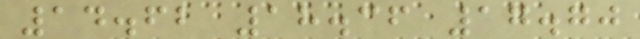14.62 18.36 17.70
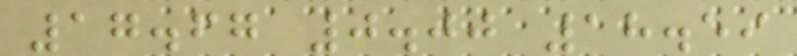17.67 0.00 18.59
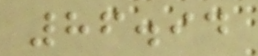86.94
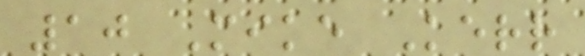10 Mike Kerr
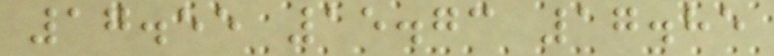17.55 15.73 17.85
